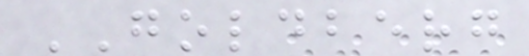GOLDBERG
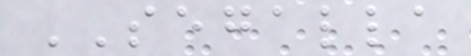SEGALLA
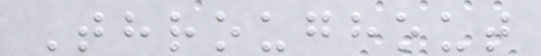Throughout
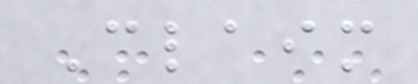Claim
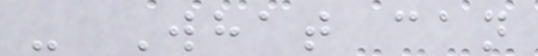- What can
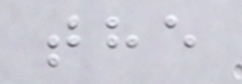the
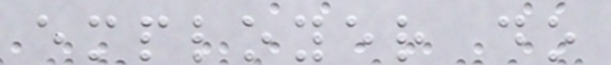employer do
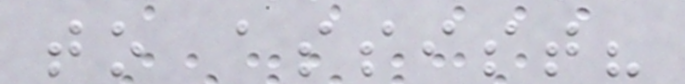to assist?
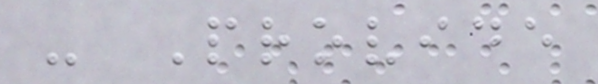- Provide
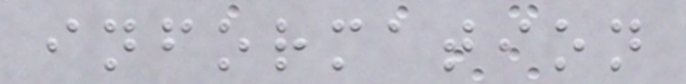information
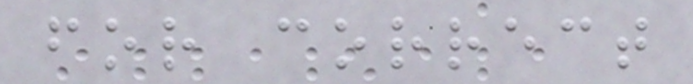for correct
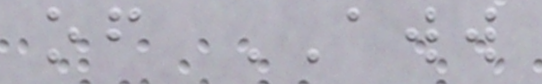of AWW
